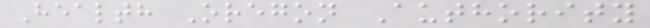Health Oregon Authority
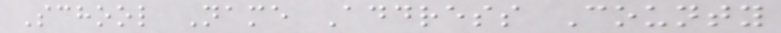School Name Address County
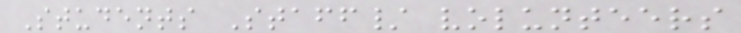Students Staff/ volunteers
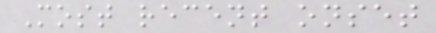Most recent onset
